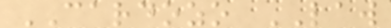CARDOZO LAW
